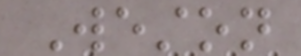Weston
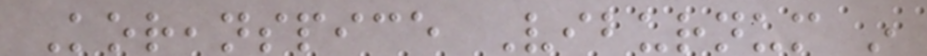Koreanspice Viburnum in
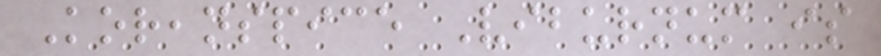Koreanspice Viburnum is
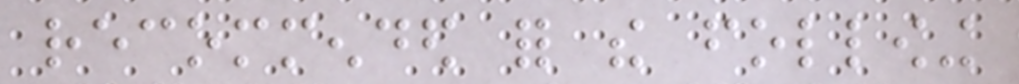recommended for the following
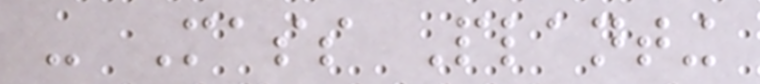- Mass Planting
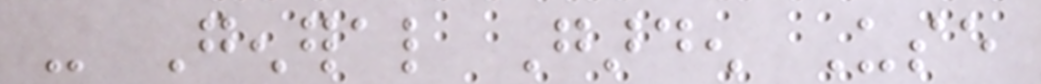- General Garden Use
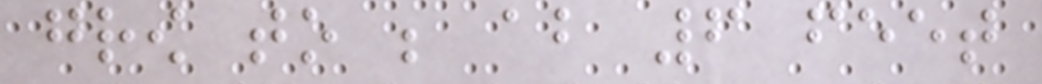grow to be about 6 feet
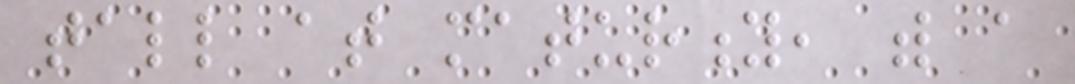tall at maturity, with a
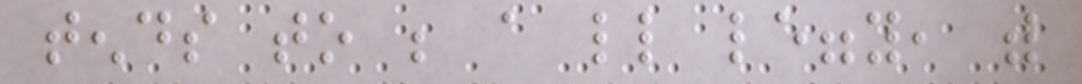tends to be a little leggy, with
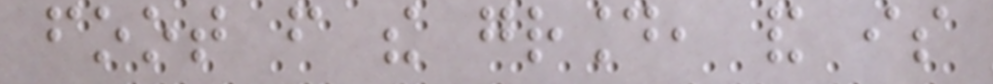foot from the ground, and is
